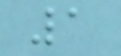1
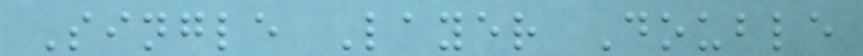Single Layer Double
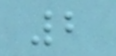2
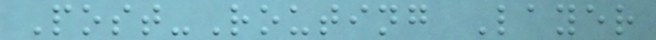Post-Routing Layer
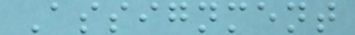Assignment
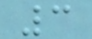3
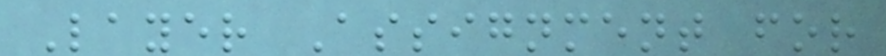Layer Assignment for
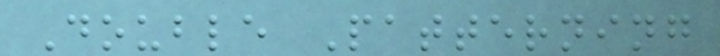Double Patterning
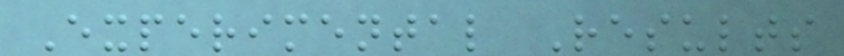Experimental Results
